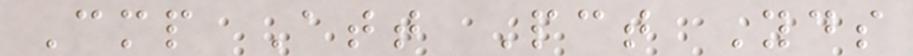Cmp Att Pct Yds
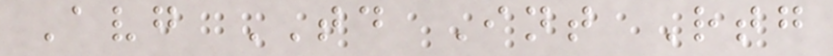Avg TD Int Rtg
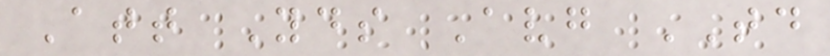Att Yds Avg TD
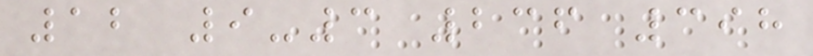12 9-3 236 398
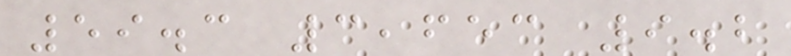59.3 3,653 9.2
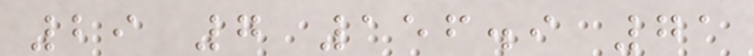29 7 156.9 71
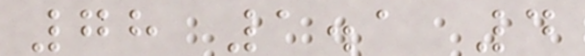78 1.1 4
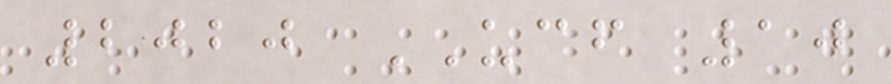2020 UCF 10
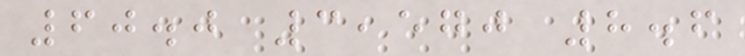60.0 3,570 8.6
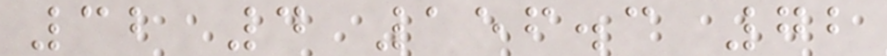32 4 156.3 72
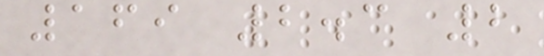169 2.3 2
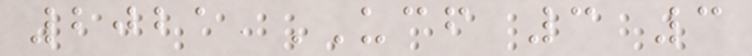2021 UCF 3 3
